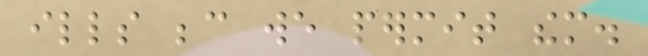ills because we permit them.
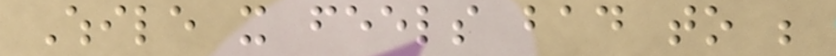While it feels bad to be
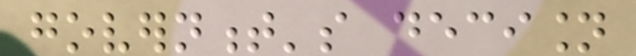government's decision
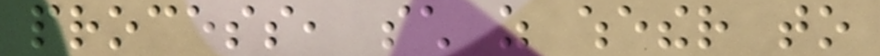process, such as whether to
